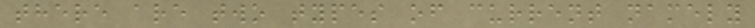there are two types of current namely
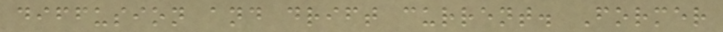diffusion and drift current. Former
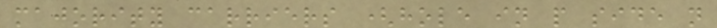majority carriers (hole in p side n
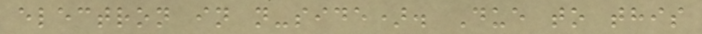electron in n-side). Due to this
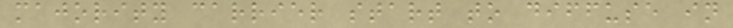majority carrier start to diffuse in
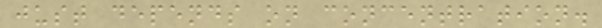just depends on concentration.
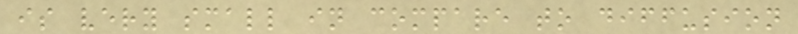is very small in compare to diffusion
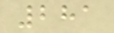281
